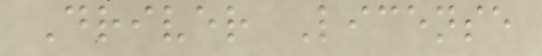Driver License
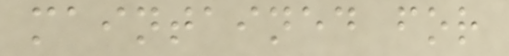maintained for
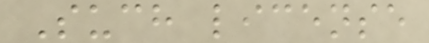Such license
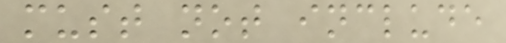must not include
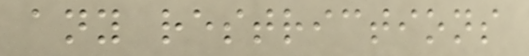any restrictions
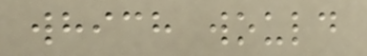which would
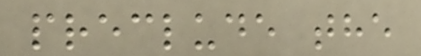preclude the
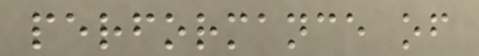performance of
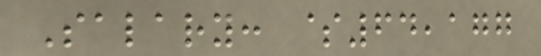Salary: $64,177
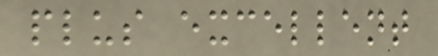plus excellent
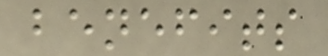benefits
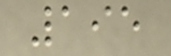195
